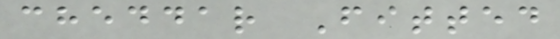cheddar Fitted
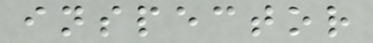inspector
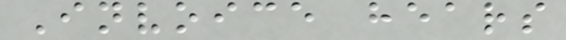Invoice hears
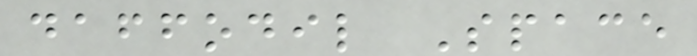daffodil Space
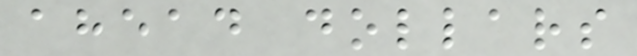ahead dollars
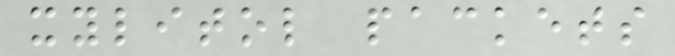xylitol packets
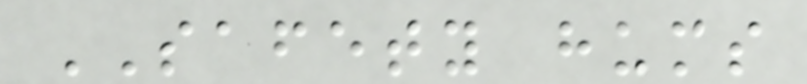SAFETY hums
